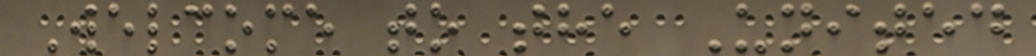Welcome to the United
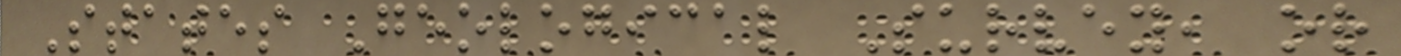States Geological Survey, or
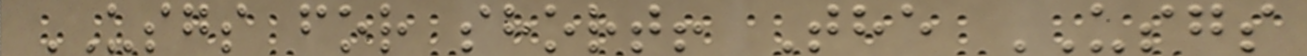USGS for short! The USGS
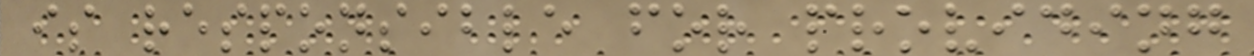is responsible for providing
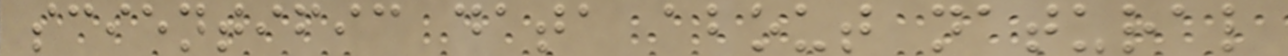scientific data about natural
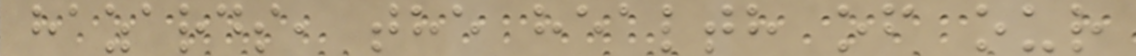hazards, the health of our
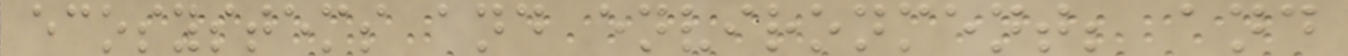ecosystems and environment; and
